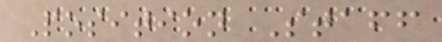Position Staff
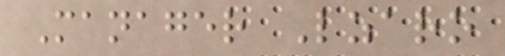Manager Lzaro
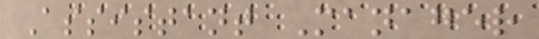Assistant Manager
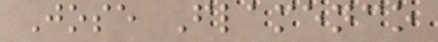Jose Flamenco
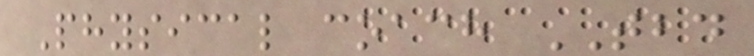Physical coach TBD
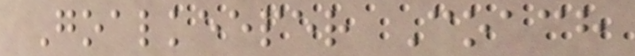Goalkeeper Coach
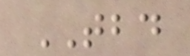TBD
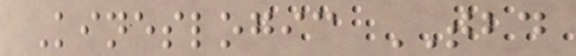Kineslogic TBD
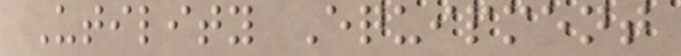Utility Equipment
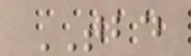TBD
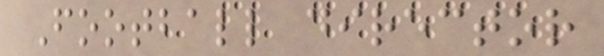Football director
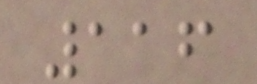116
